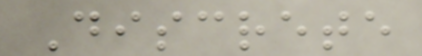Discrete
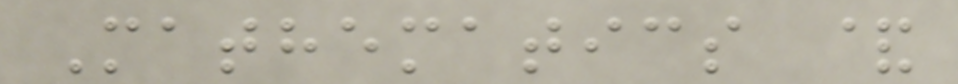Mathematics &
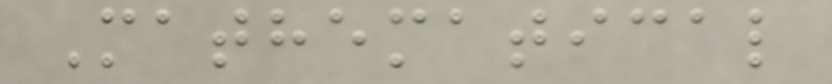Mathematical
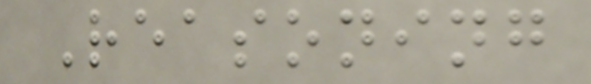Reasoning
